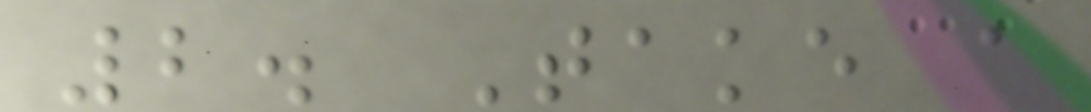2. Take a
